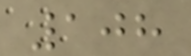108
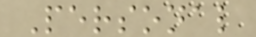Personal
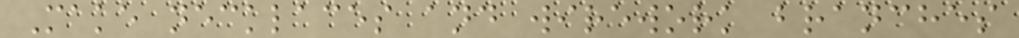Make necklaces and wirework branches
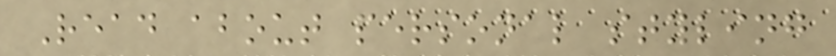Read about personal styling
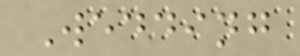Wedding
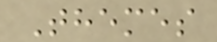Themes
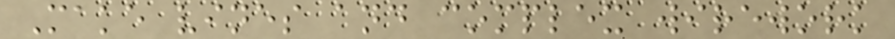Make vines and complex wirework
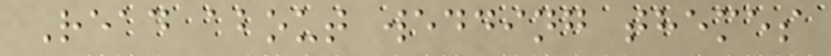Read about wedding themes
